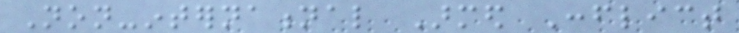Non-international Armed Conflict
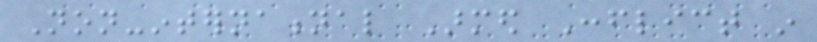Non-international Armed Conflict in
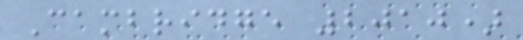Cambridge 2010)
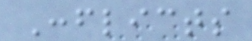Conflicts
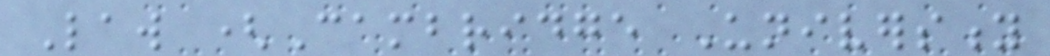Law (Cambridge University
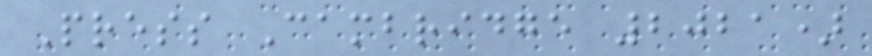Press Cambridge 2021)
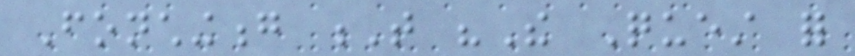Fonchingong T "The Quest for
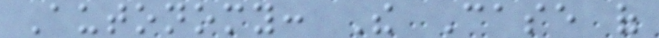Autonomy: The Case of
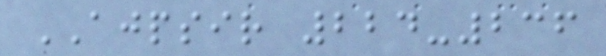AJPSIR 224-236
